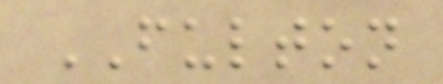FULTON
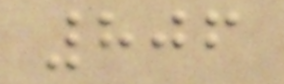806
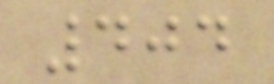404
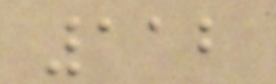112
